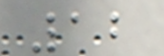12
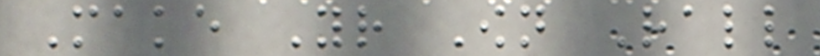Make Your Own Rall
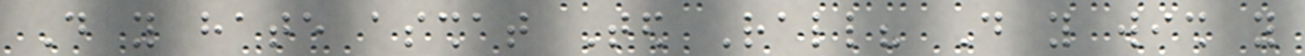Do you hate asshat Ted Rall? Do you wish you
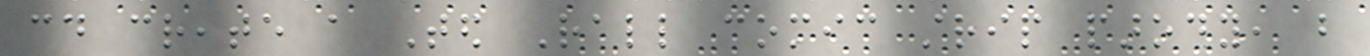could create a Ted Rall comic strip parody, but
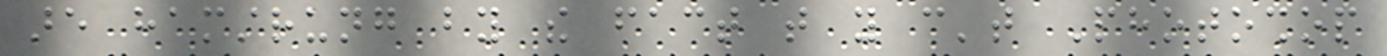are hamstrung by the fact that you can't Photoshop
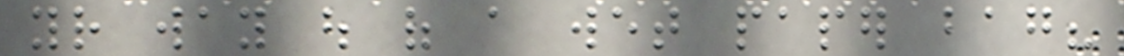your way out of a wet paper bag?
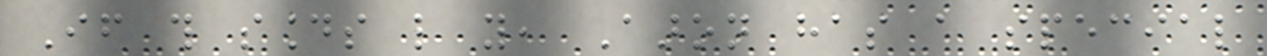If this sounds like you, Aaron has a special
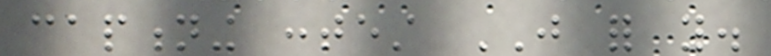captioning contest JUST for you.
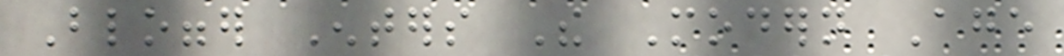Blogger Enters The Modern Age
